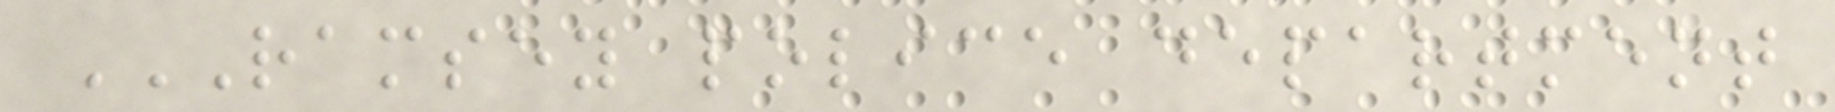RAMSEY POLICE DEPARTMENT
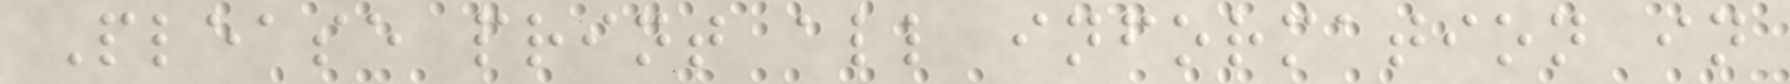Please print all information in
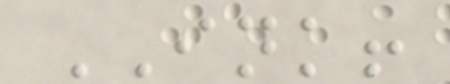INK!
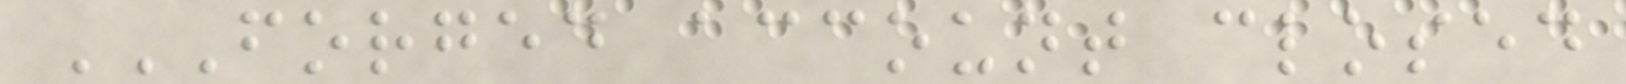FORGED ACCOUNT CLOSED
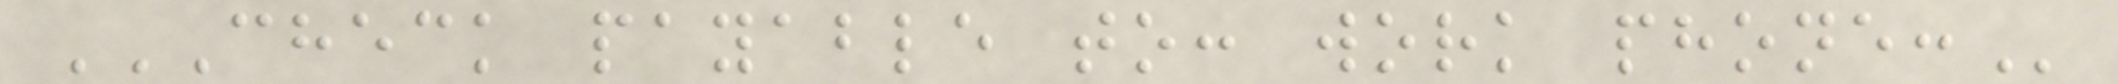CHECK PAYABLE TO: WORK PHONE:
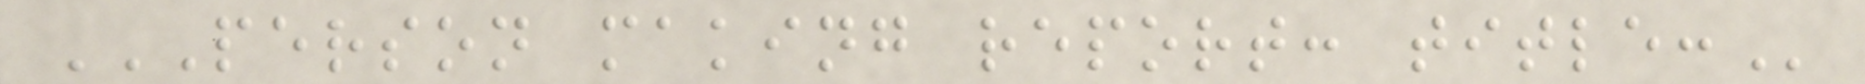PERSON MAKING REPORT: TITLE:
